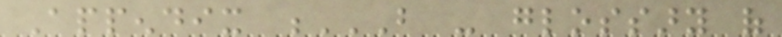Appendix B - GLOSSARY OF
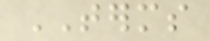TERMS
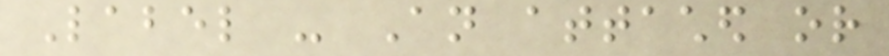Label - An attached or
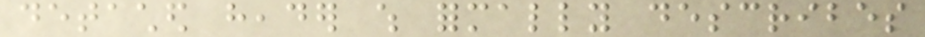detached header which formally describes
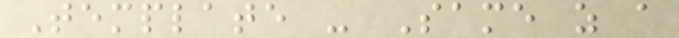Template - Same as a
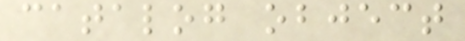catalog object
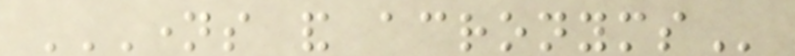NAMES AND ACRONYMS
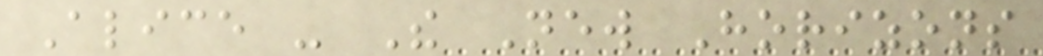Alice - The New Horizons
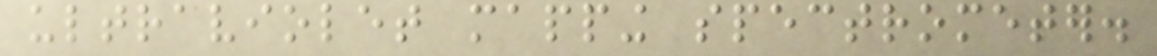ultraviolet mapping spectrometer.
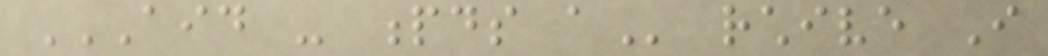AID - PDS A rchive I
